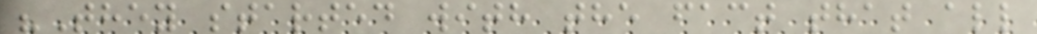"They started with the fact that all
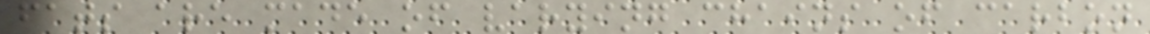fats are made of varying chains of carbon
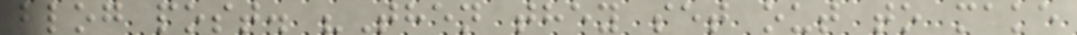blog post. "Then they set out to make
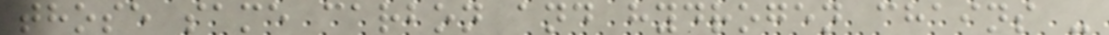those same carbon and hydrogen chains -
